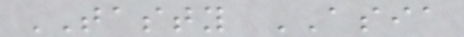TASTY ASIA
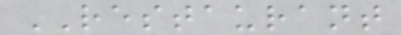RESTAURANT
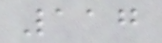117
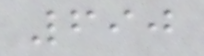690
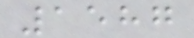1587
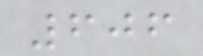606
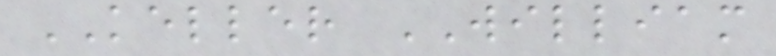KELLER WILLIAM
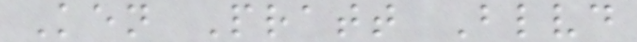Ken Pratt Blvd
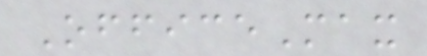OfficeMax
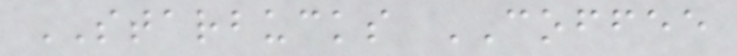STARBUCKS COFFEE
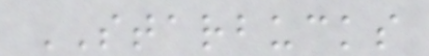STARBUCKS
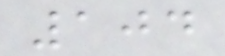104
